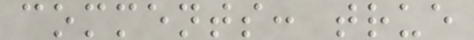comments: true
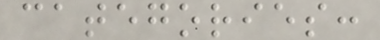categories:
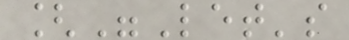["Let's
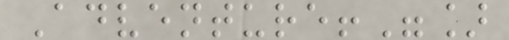Adventure!"]
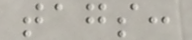tags:
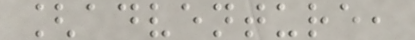[adventure,
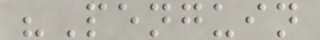"Penguin
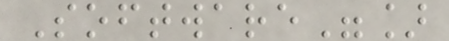Software"]
